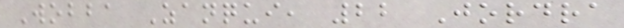Wobba Zanqui, 22 Jordra
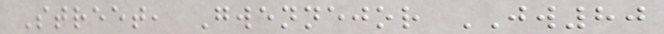Street, Gwennejor JW80
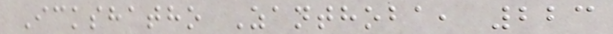Ickshatho Zanthoba, 223
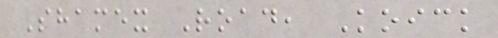Shamex Road, Koick
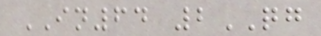IN64 2QG
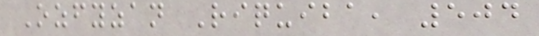Ozfyzan Riquiba, 504
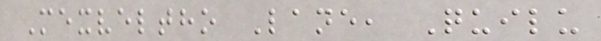Mexveltho Lane, Quilu
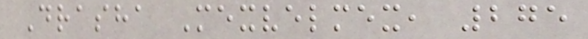Drasha Mexvelmex, 275
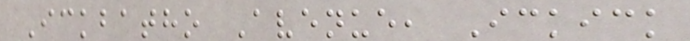Ickbatho Avenue, Ickick
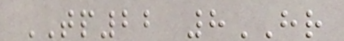TP22 8HR
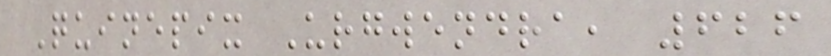Quinepix Urgwendra, 626
